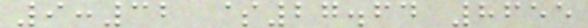9:32 $27.64 8655
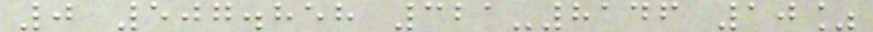0 507.858 321-8146 10%
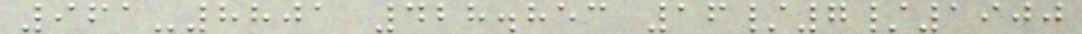961-8801 428.853 16/7/1900
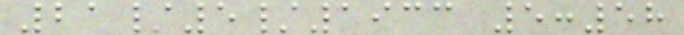21/5/1933 5:58
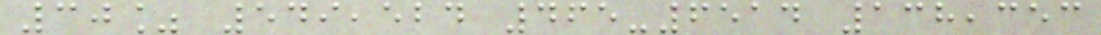30% 549,524 465-6514 138,353
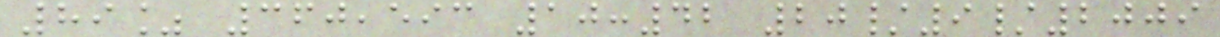89% 360,593 10:42 20/9/2009
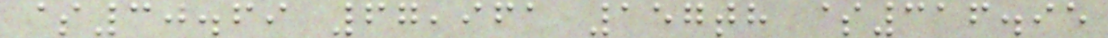$30.69 67,961 157th $316.95
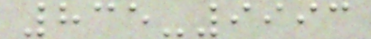835-9993
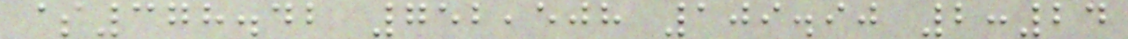$378.42 752,508 109.90 2:24
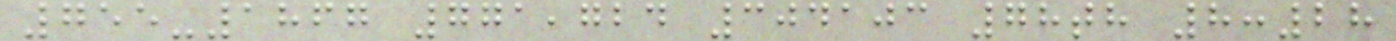755-1867 771,724 304103 78th 8:28
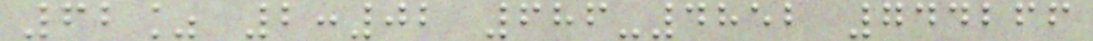62% 2:02 686-4852 744266
